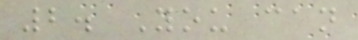2. You can
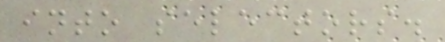into selectors.
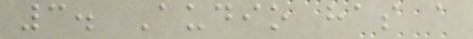3. Audio has a
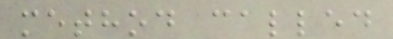method called
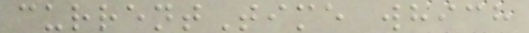currentTime which
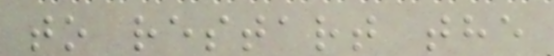to restart the
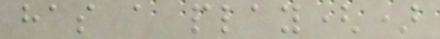has a play()
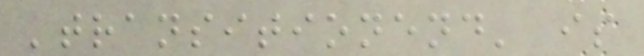'transitionend' is
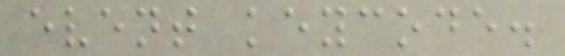event keycode.
